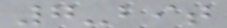7-bit
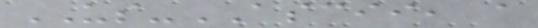US-ASCII, a
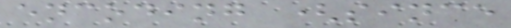encoding (since
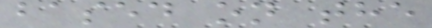based on the
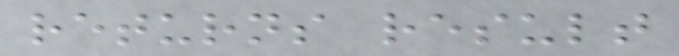returns result
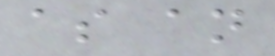as an
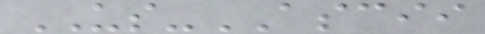US-ASCII
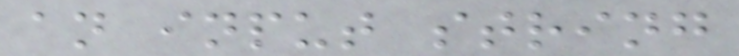an input string
